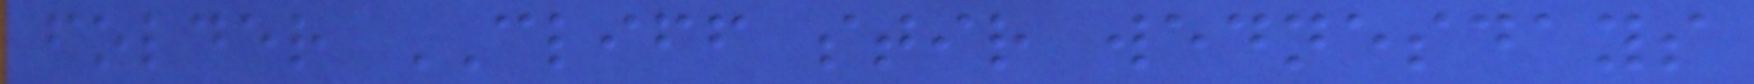folder CLIFF stir wednesdays
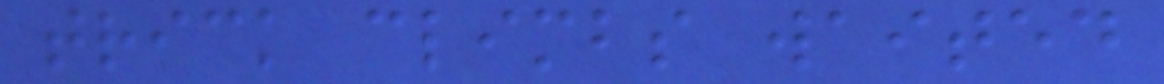trick climbs waited
